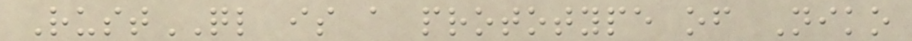RustQL is a prototype of Niko
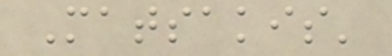Matsakis'
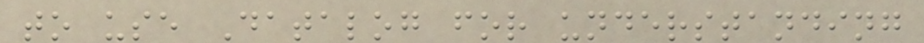to use Datalog for understanding
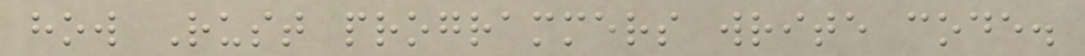how Rust programmers write code.
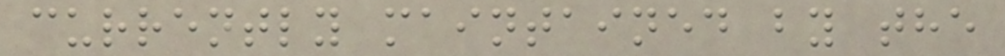currently maintained by the
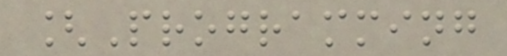[Programming
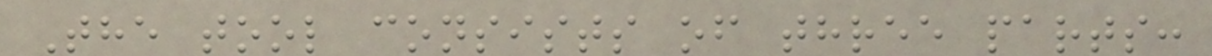The tool consists of three parts:
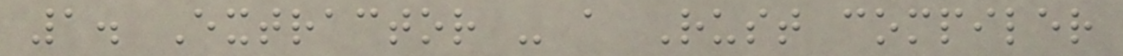1. Extractor - a Rust compiler
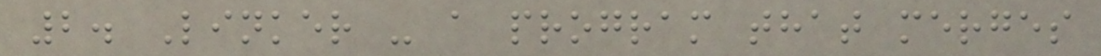2. Linker - a program that merges
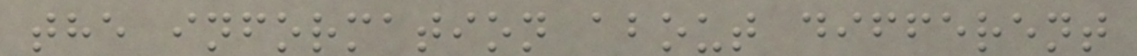the information about different
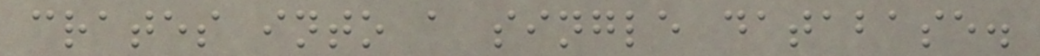crates into a single database.
